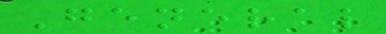General
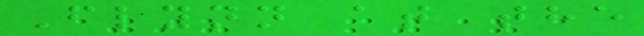Flynn at the
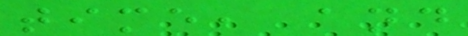time, and
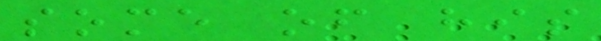some of his
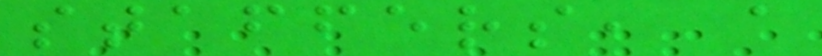staffers, a
